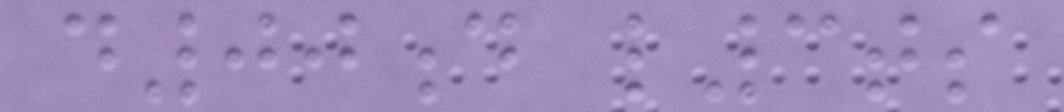d00d l3ts
